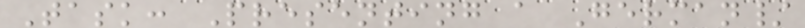Task: Presenting a German/
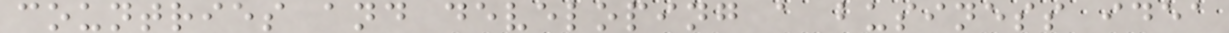countries and developing a business idea
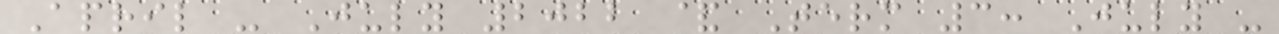April - July 2022 & Term 3: July -
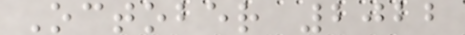October 2022
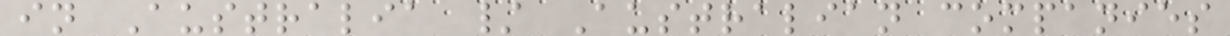in Australia / Australian companies
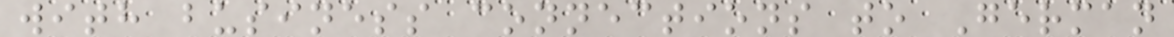with business connections to German
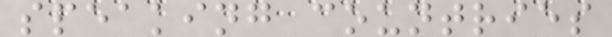speaking countries
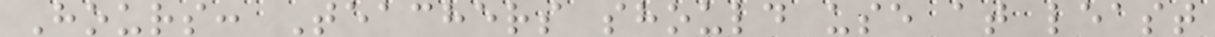Hours: Teachers should use at least
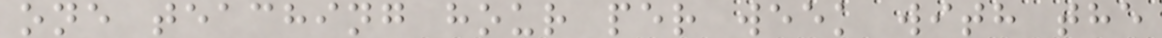one teaching hour per week with the
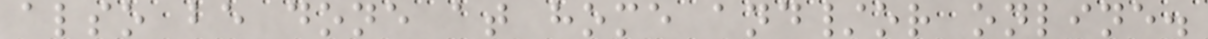also be done at home and/or online.
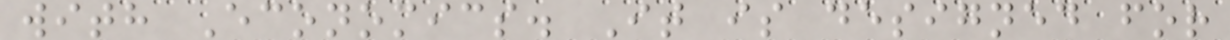with Economics. It is designed for
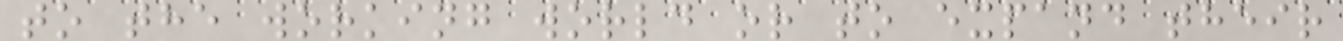to the working world or to expand their
